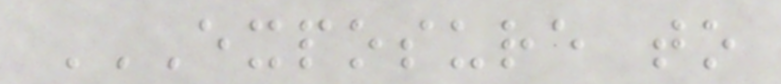EXPOSURE TO
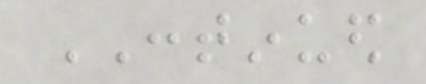CONTINUED
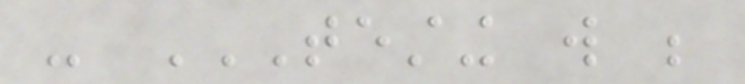- TESTING WILL BE
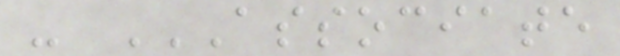- ASSOCIATE
